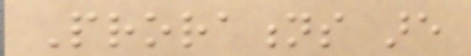Prorations are
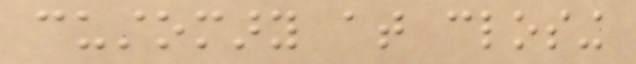customary at closing
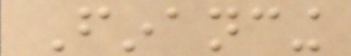Financing
